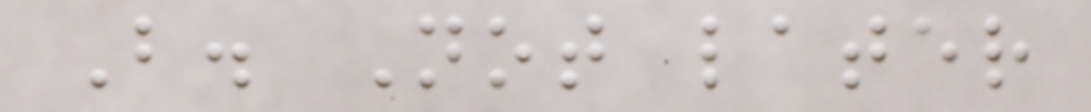B. Not later
